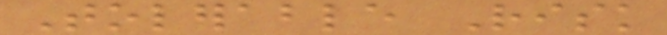Tolerable Risk
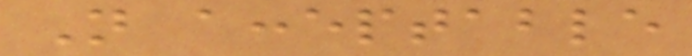Not acceptable
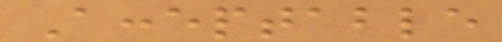Acceptable
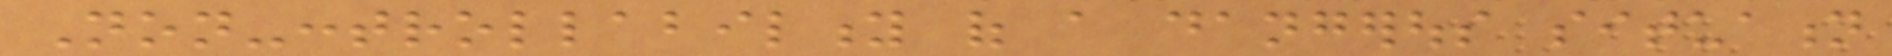Non-controllability of a dangerous situation
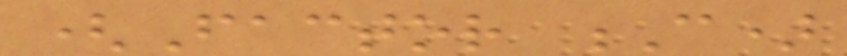(Factor C)
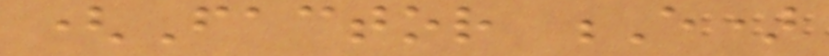(Factor E)
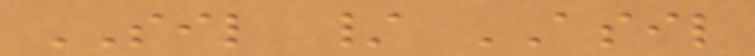SIL / ASIL
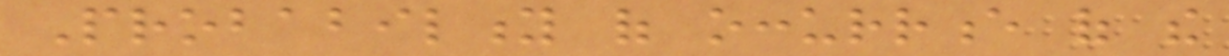Probability of occurrence of the
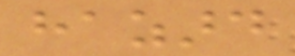hazard
